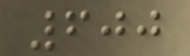600
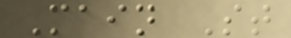Main St
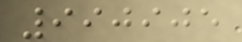990905
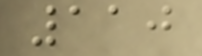110
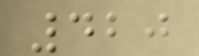420
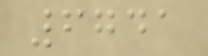6741
